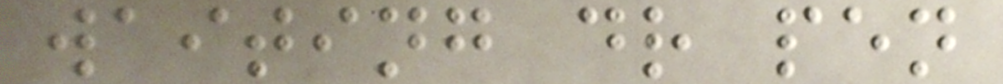waiting dr pen
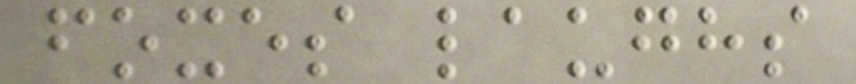foxes laughs
